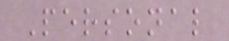Personal
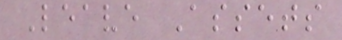Leave Assets
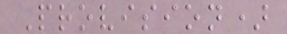Provision)
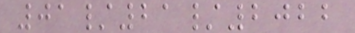01/21/2022
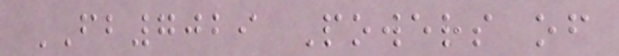FB7029 Powers of
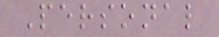Personal
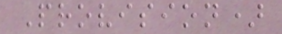Provision)
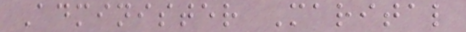Administer Marital
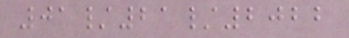01/21/2022
